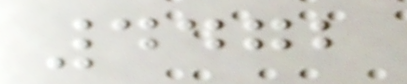4472
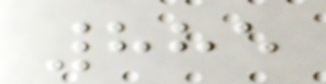885
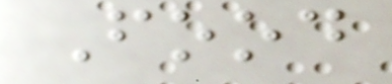Food
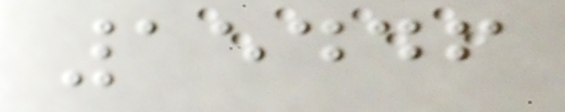15446
